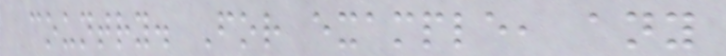country. For example, any
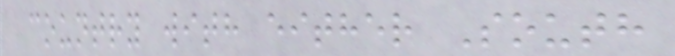country with either South
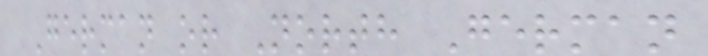German or North German
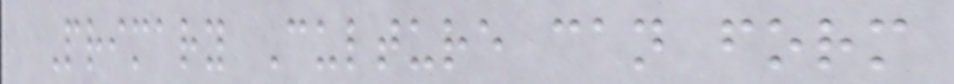Primary Culture can form
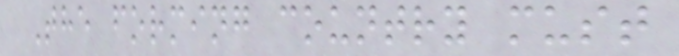The forming country must
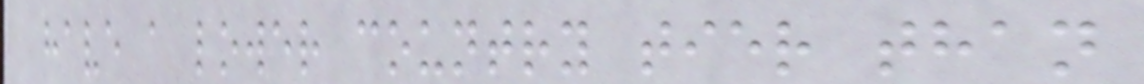have a lower country tier than
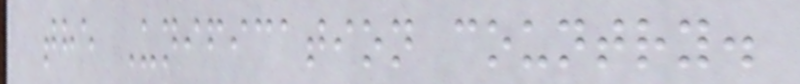the Unification country.
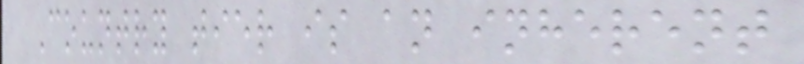Country tier is an inherent
